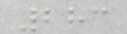283
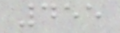455
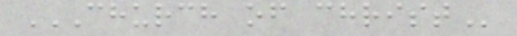CHURCH OF CHRIST
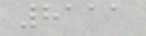8111
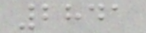2841
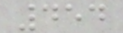454
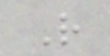R
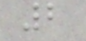2
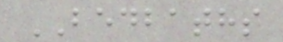BEDBATHS
